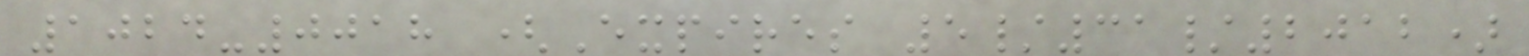1024-0018 (Expires 5/31/2012)
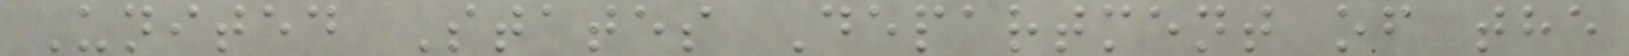United States Department of the
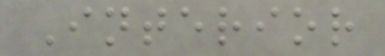Interior
